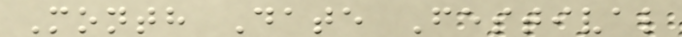Month Date Festival
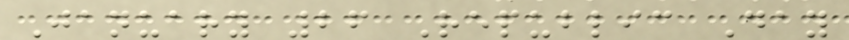January 26 Republic Day
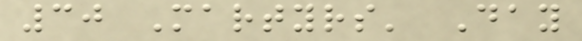30 Martyrs' Day
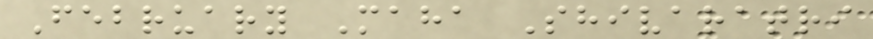February Maha Shivaratri
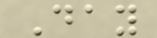Day
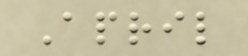April
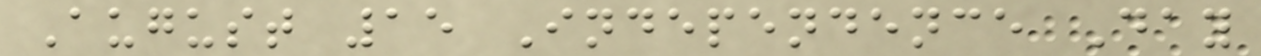August 15 Independence Day
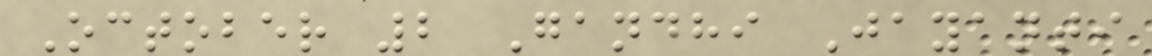October 2 Gandhi Jayanti
